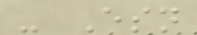- Esn
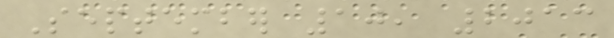September 10, 2013
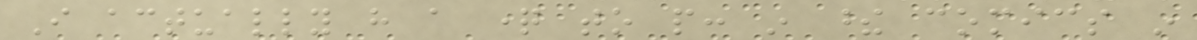I actually have a question to people: in these comics in
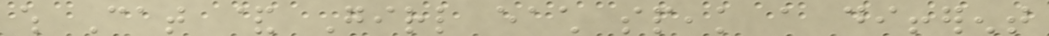which Cat & Girl each speak a different
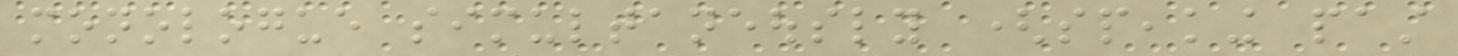monologue simultaneously (speaking past
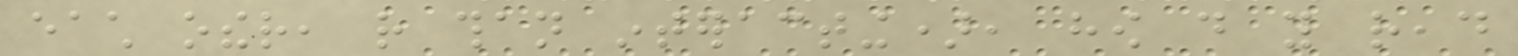each other, rather than interacting), how do you read
